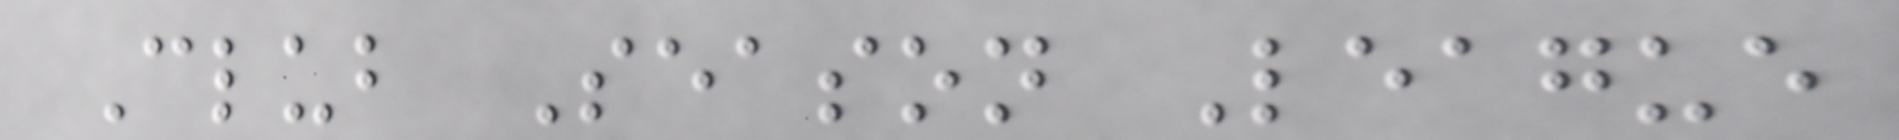Club Season League
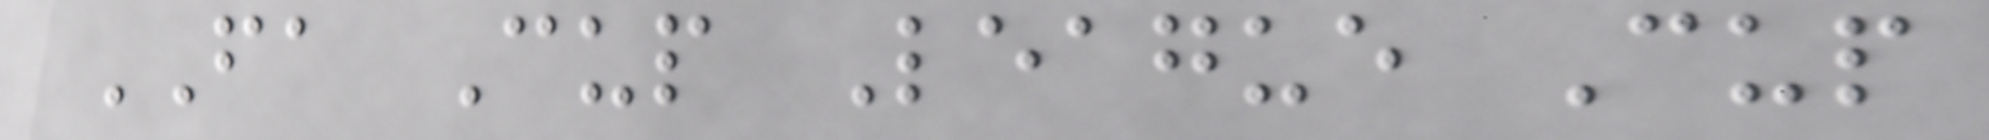FA Cup League Cup
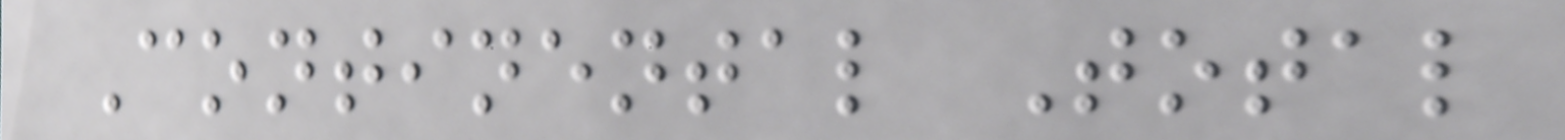Continental Total
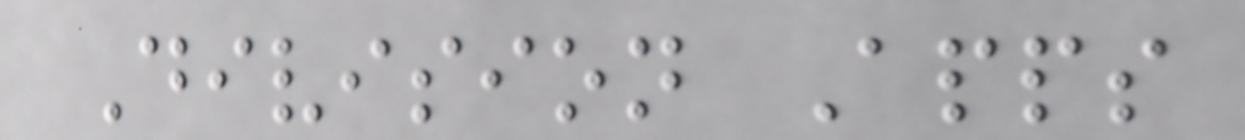Division Apps
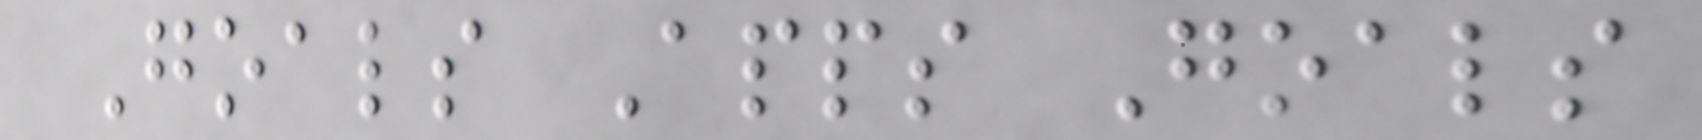Goals Apps Goals
